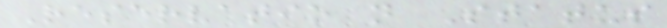Reservatio n Status
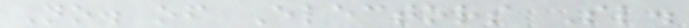No. of Electors Sl.
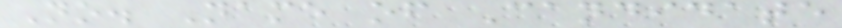No. Name of Candidate
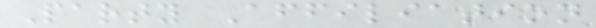Party Affiliation
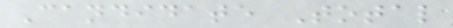Candidate Total
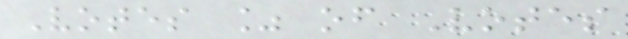Votes % of Votes
